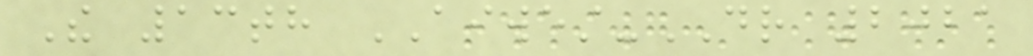The 13th AIWEST-DR 2021
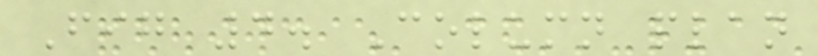Fig 4. Column plan
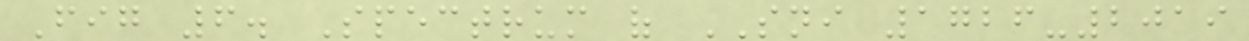Fig 6. Spectrum of SNI 1726-2019
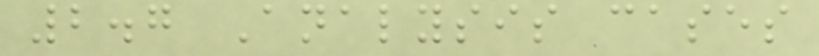2.7 Analysis cases
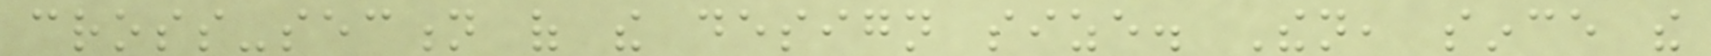cross-section of the design size. Then, since the
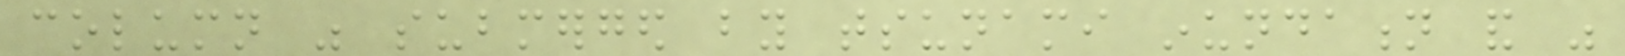column was submerged by tsunami inundation and was
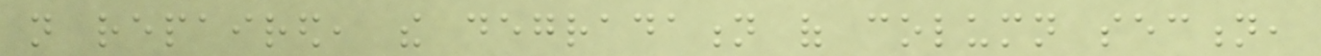not repaired, the degradation of column section,
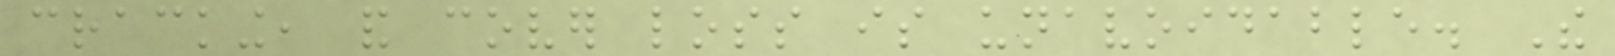cracking, and cover loss is unavoidable. The
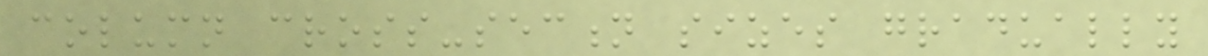column cross-section sizes gradually
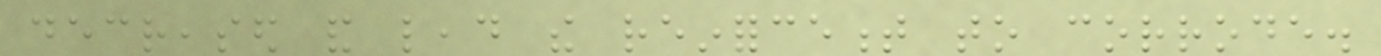decreased and lead the reinforcement to corrode.
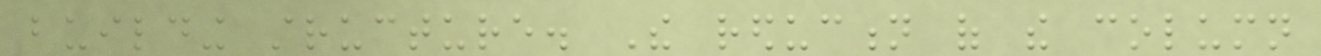building structure. The reduction of the column
